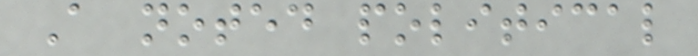A noted political
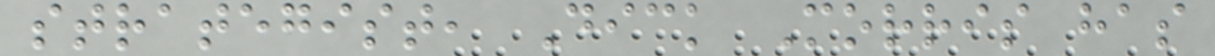strategist, Dick Morris has
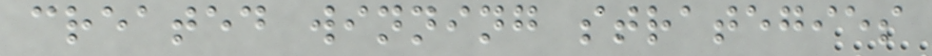created winning strategies
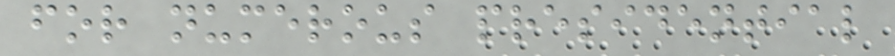for numerous presidential
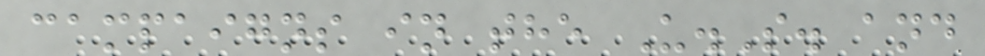campaigns in the U.S. and
